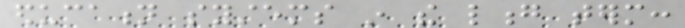education systems in the long term:
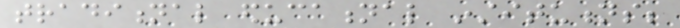traditional educational institutions;
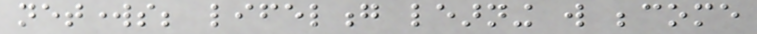networks; lifelong learning will become
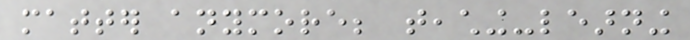matter anymore; teaching-learning
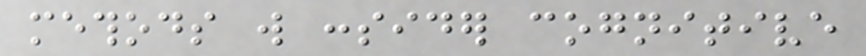methods will consider cognitive
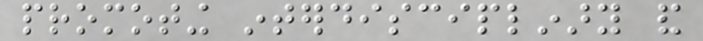promoting interdisciplinary and
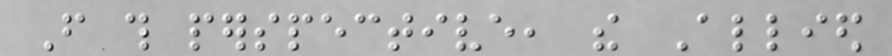From this perspective, the Allied
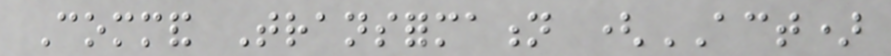Command Transformation (ACT)
